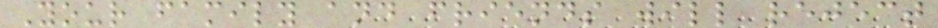Your family and friends will reject
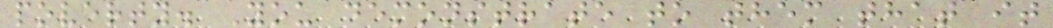poverty. You demonstrate to them that it
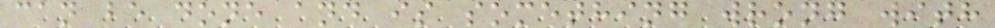can be done and is something wrong with
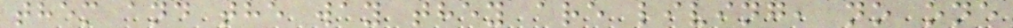them and the way they are living, no one
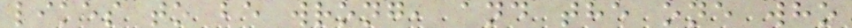likes to be wrong, and the one who
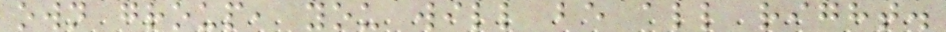own group, you will be all right.
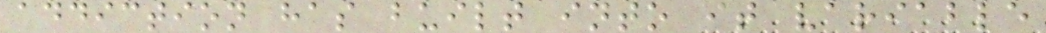addiction has built into it variable
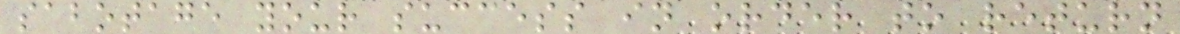sabotage your success in order to return
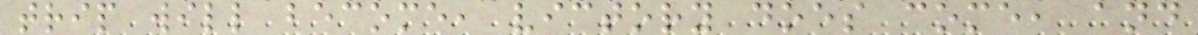trip will become, victory does come, and
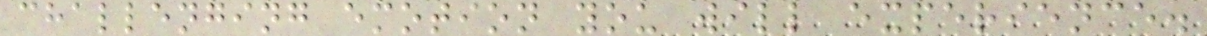challenging emotion you will experience.
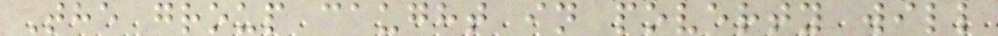The group caught in poverty will
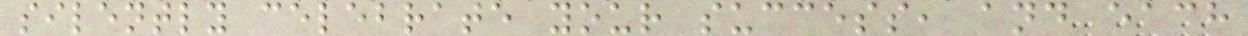silently celebrate your success, and each
